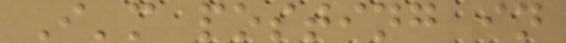I'm posting in
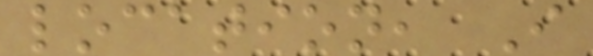location, I
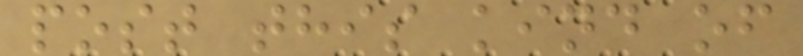post this kind of
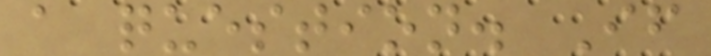a question. If
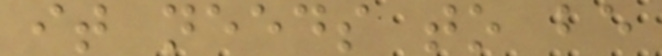it needs to be
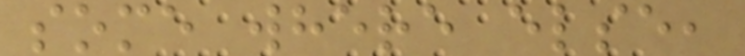some where else,
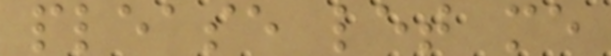please let me
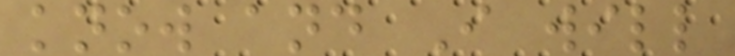know and I will
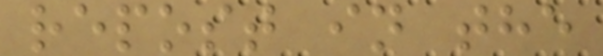repost in the
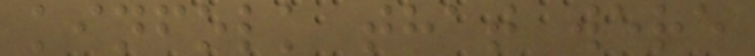kinfolk that were
